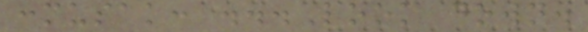:musak: ...Look down.
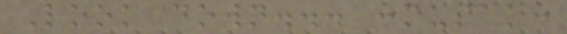Look down... :musak:
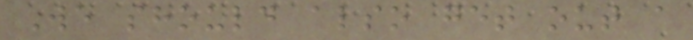We should also get out a
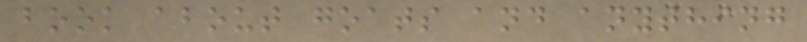book about goats and anything
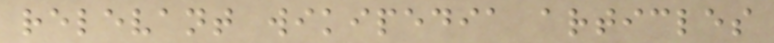relevant wikipedia articles
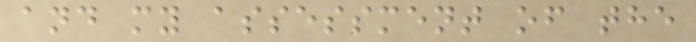and my assessment of the
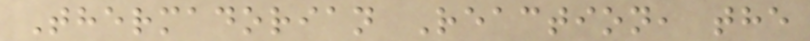Thermadorian Reaction, the
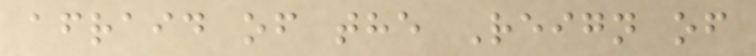afraid of the Reign of
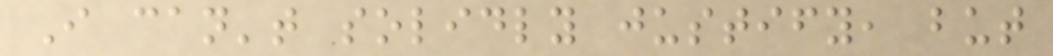I can't solidly justify, but
